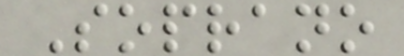Soprano
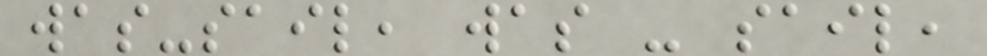was-sail, was - sail,
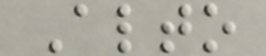Alto
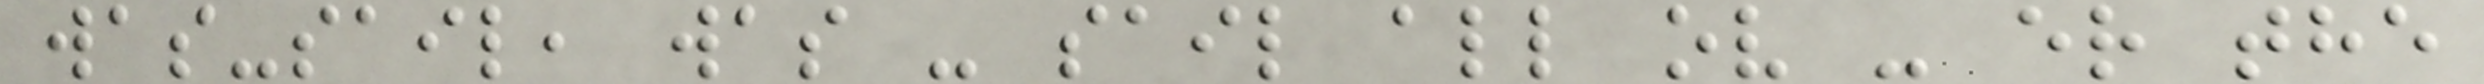was-sail, was - sail all ov - er the
